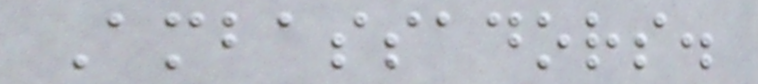Ambassadors.
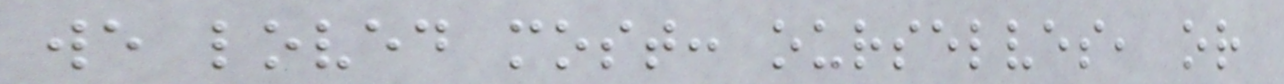we loved most: ourselves, or
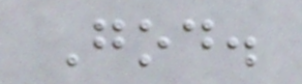God.
